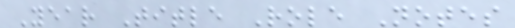Year Title Role Notes
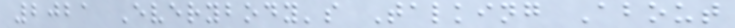2021 Everybody's Talking About
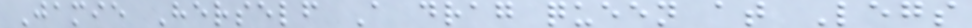Jamie Herself A drag queen at Legs
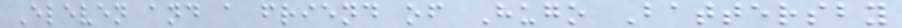Eleven and a friend of Hugo Battersby
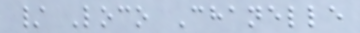/ Loco Chanelle
